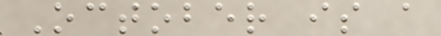October is a
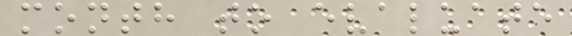month to evaluate
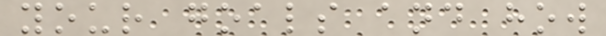your goals and how
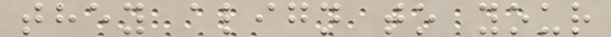they align to your
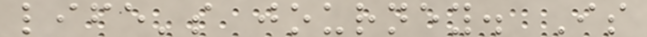life's journey. Is
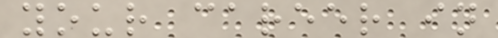your career in
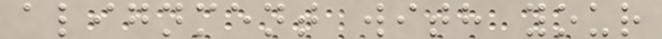alignment with your
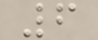6
